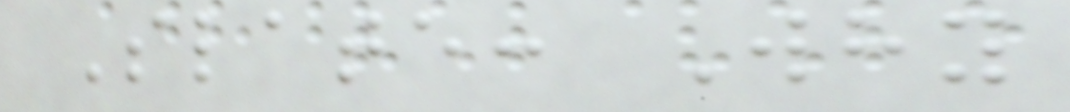Slate: Why
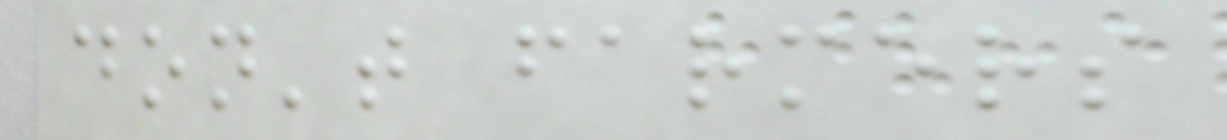don't farmers
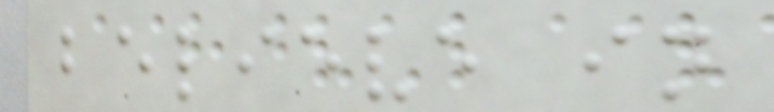believe in
